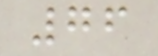76
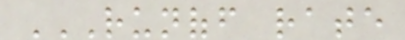RUNOFF RATE
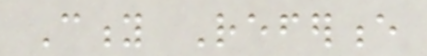City Reference
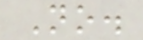No.
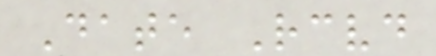Date Received
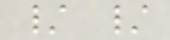/ /
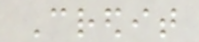Credit
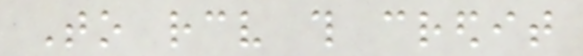To receive this credit
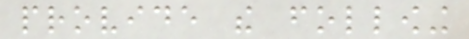provide the following
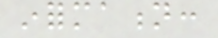information:
